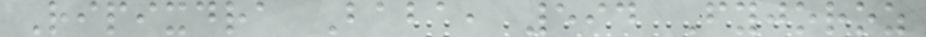Ripixdra Baba, 594 Fyjoroz
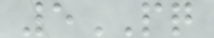5PQ
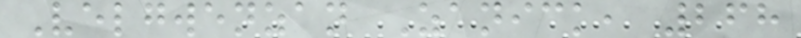Velgwenzan Zanick, 268
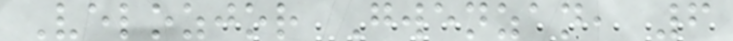Velozjor Gwenzan, 6
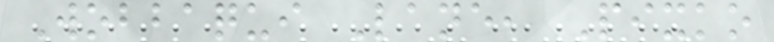Wobbaqui Lane, Pixko
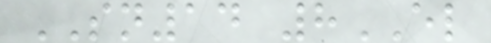SN14 8EL
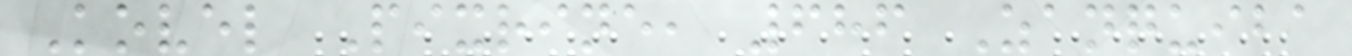Kovel Pixrine, 686 Zanquiba
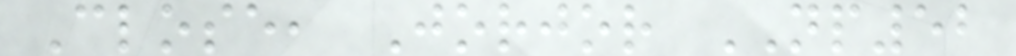Close, Jorjor NP52
